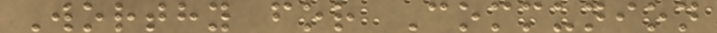Worthy for Communion
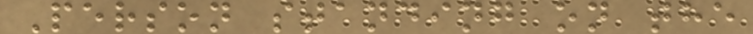Person standing on the
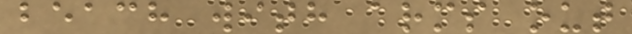beach with arms out
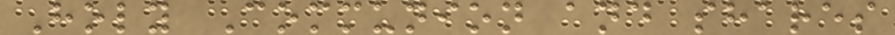Holy Communion and shares
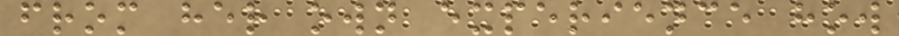from her own experience how
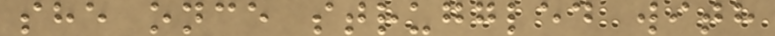she once struggled with
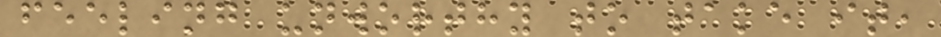feeling unworthy to take it,
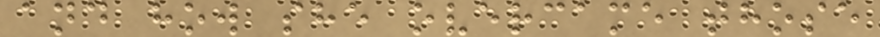and how she overcame those
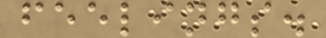feelings.
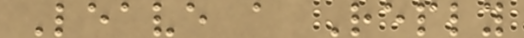Leave a Reply
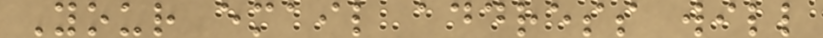Your email address will
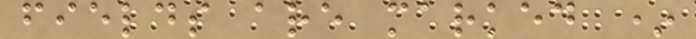fields are marked *
